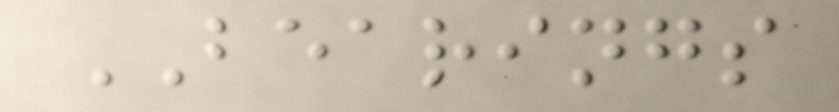BEARINGS
